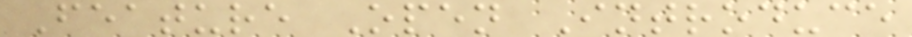Feature Open Introduce
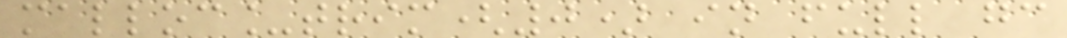malloc_trim(0) in full gc
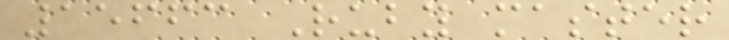15663 Ruby master
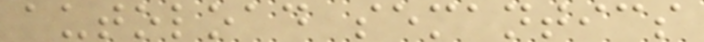autoload semantics
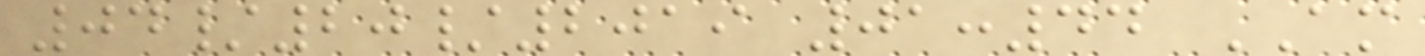04/20/2019 01:44 AM
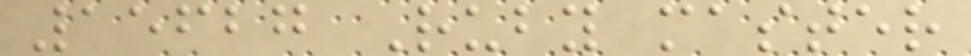15627 Ruby master
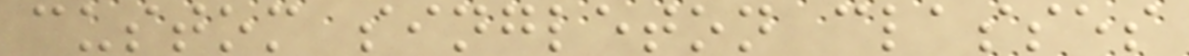custom singleton classes
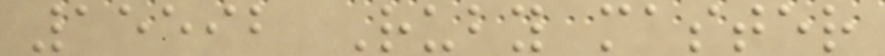15592 Ruby master
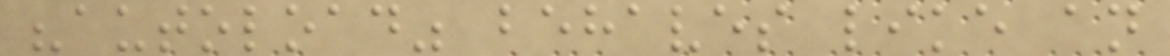"autoload" behaves like an
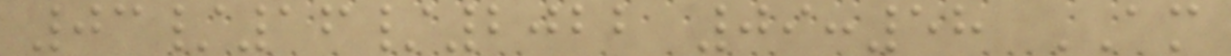03/16/2022 09:58 AM
